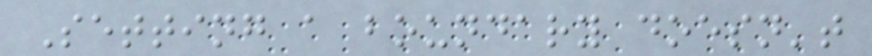Setting a boundary doesn't
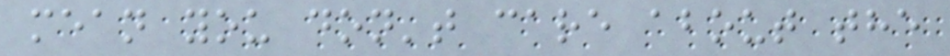mean you don't care about the
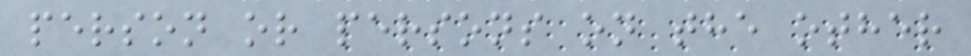person or persons on the other
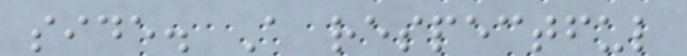side. A respectful
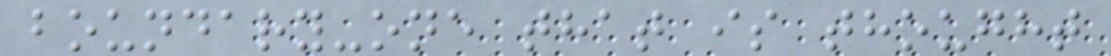boundary-one that is thought
